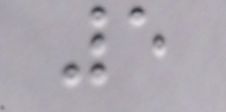5
